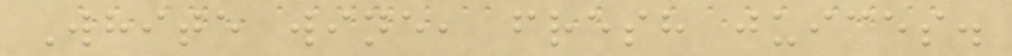White wine, fresh juices.
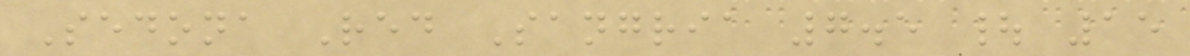Sedona Red Sangria 7.5 | 15
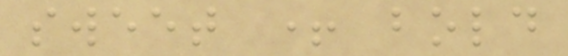sweet + bold
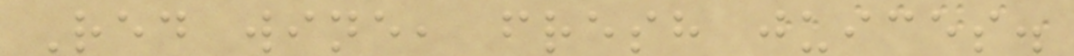Red wine, fresh juices.
